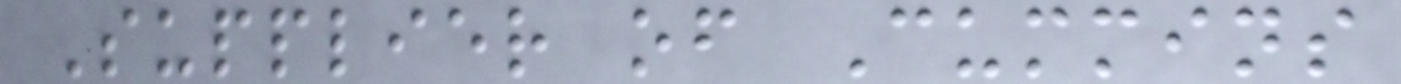Supplier of Cummins
